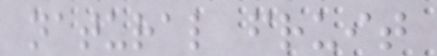natural fruit
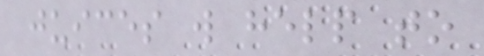juices will help to
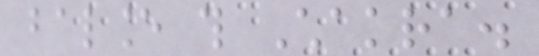balance this Chakra.
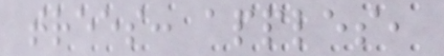trees: apples,
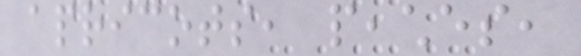apricots, peaches,
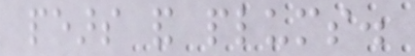pears and plums.
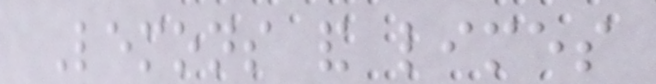Lemons and limes
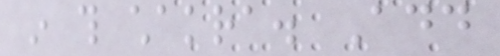in this chakra. Add
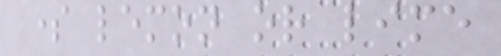some lemon or lime
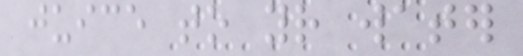juice to your water
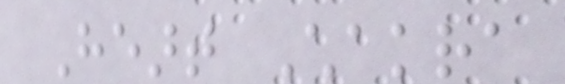Heart Chakra
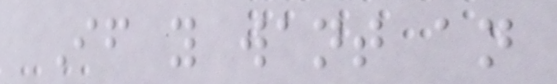If you want an
